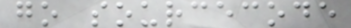go sourcecode
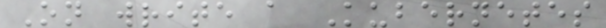On write a Kubernetes
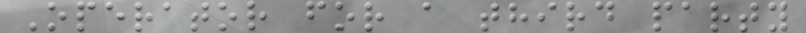Operator for a third party
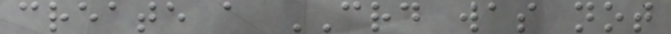create a CRD was not
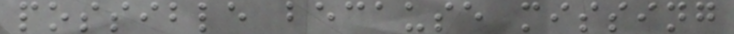possible because missing
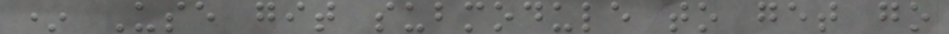* Use git submodule to get go
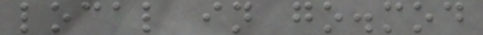local in go.mod
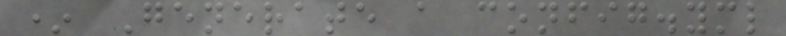* Generate a config.yml
